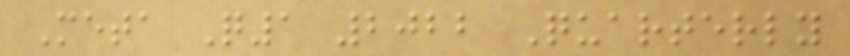Meta Q1 2022 Quarterly
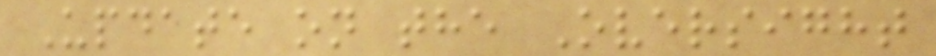Update on the Oversight
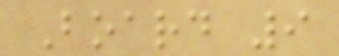Board 9
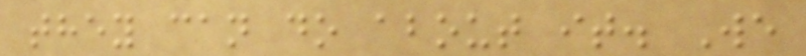they can do about it. We
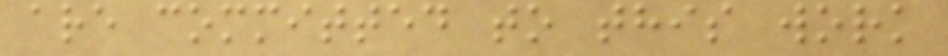are committed to this work
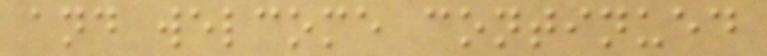and welcome continued
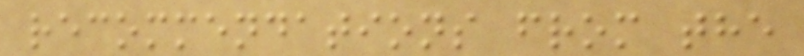recommendations from the
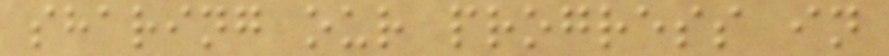sharing our progress in
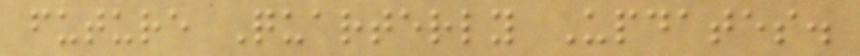future Quarterly Updates.
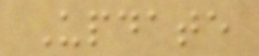Update
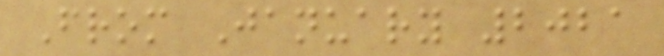From January 2021
